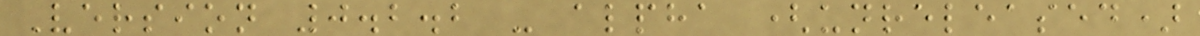Version 0.2.2 - alpha (unreleased)
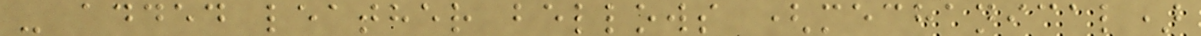- added leather bellows (mechanical)
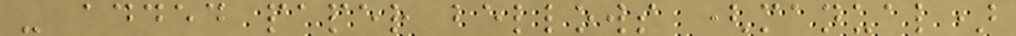- added paper bellows (manual)
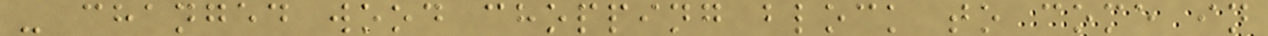- changed wood chopping block to come in
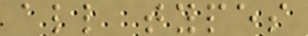all types
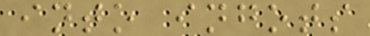into ingots
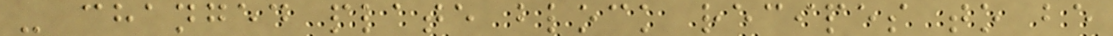- changed plate block recipes to be
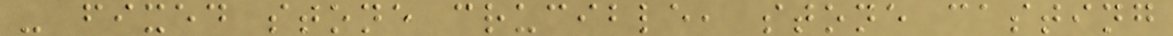- fixed stone crucible, stone casting
